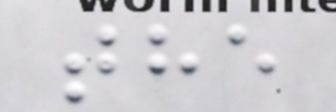the
